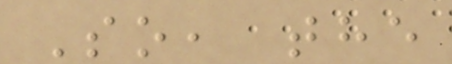So, the
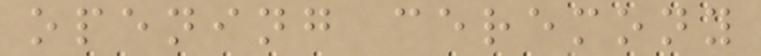opening ceremony
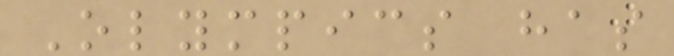Olympics has
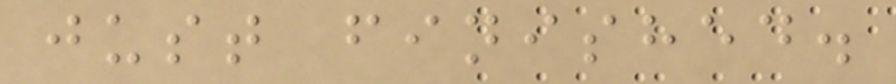just finished.
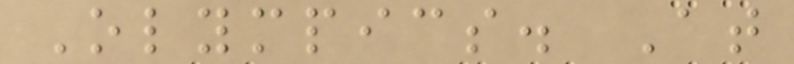Olympics. At
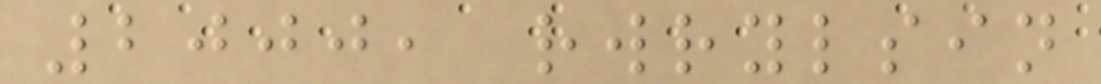2000, rwrylsin
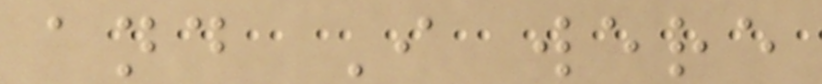and I were
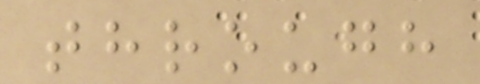through
